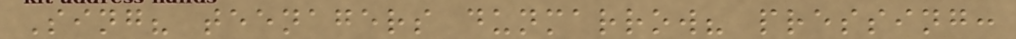Sing? teenagers dunmarrow? pressing:
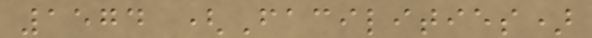1574 (Facilities)
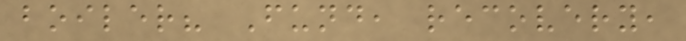boiler? Fund, recovery,
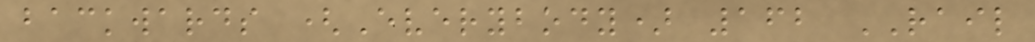backwards (Everybody) 162 RAIL
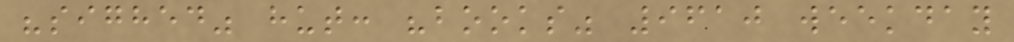"sighed" hut: "books" 9610 weekday
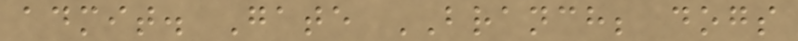admit. Gate BRANCH; dogs
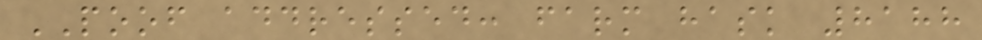POOF addressed: farm hask 8188
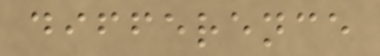difference
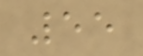55
